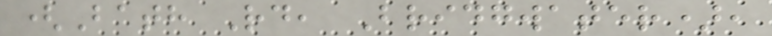(Bath Rd, Bridgwater),
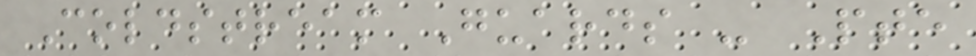Coldstream Guards - Pte
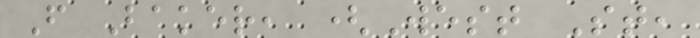F Baker, (West St,
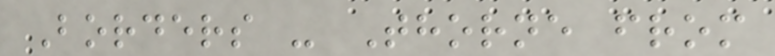Borders - Thorne from
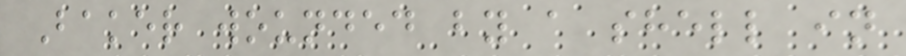Baker wounded by a shell in
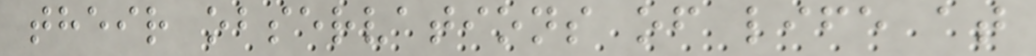their observations of life at
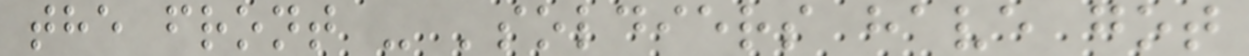the front - 'soldiers have got
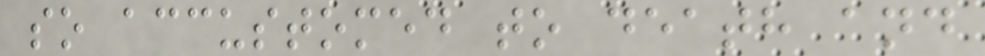so accustomed to death and
